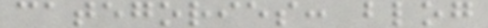categories: blog
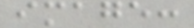image:
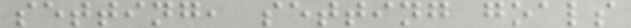setting, setting goals
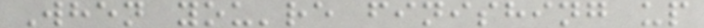When you're finishing up
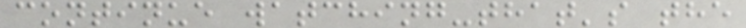continue watching-that's the
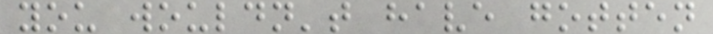you wouldn't have gotten
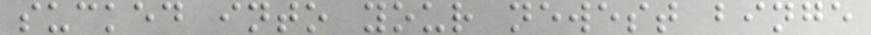sucked into your newest binge
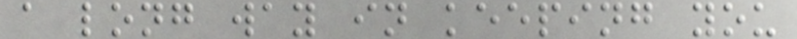a long way in keeping you
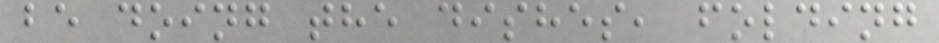be doing the dishes, folding
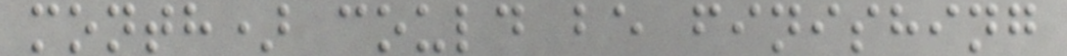month) could be finishing
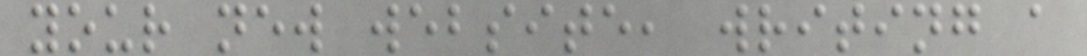your new website, writing a
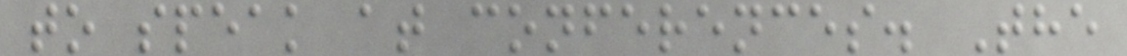to speak at conferences. The
